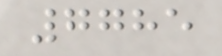7785
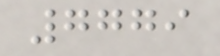7779
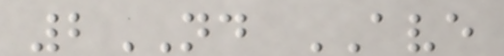2ND AVE
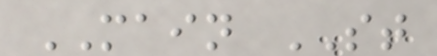MAIN ST
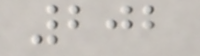202
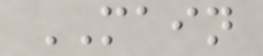MAIN
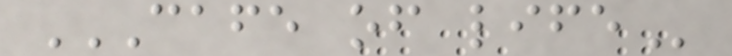CAFE OF LIFE
